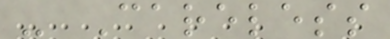- Careless
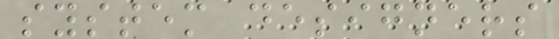system designers
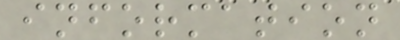information
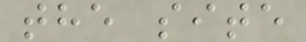the site
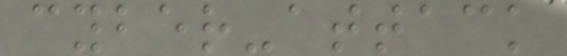cyber-attack
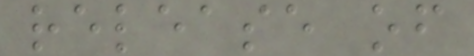release of
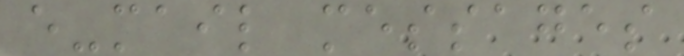e-mail messages
